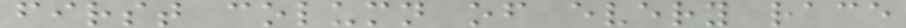first column of every race
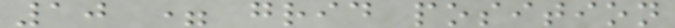10 = grid position
